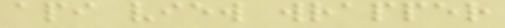api view wrapper
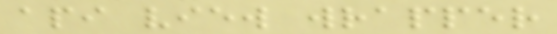api view wrapper
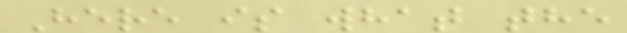Here is what the
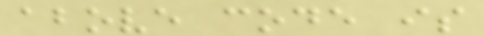above code is
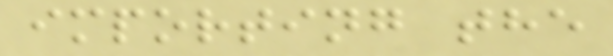importing the
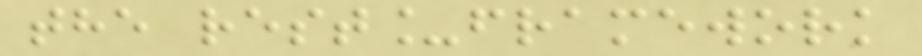the rest_framework
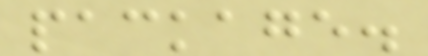package.
